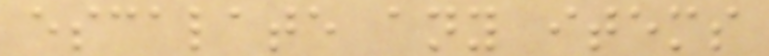escalate any items
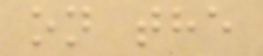on the
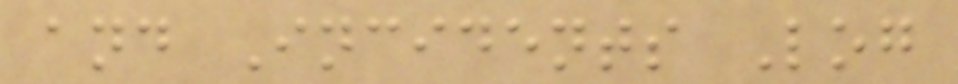and Incidents Log
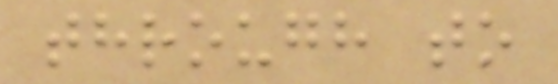through to
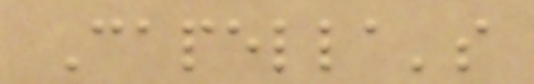Capella's
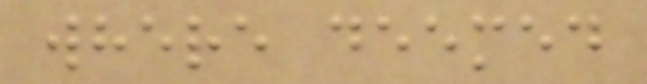where deemed
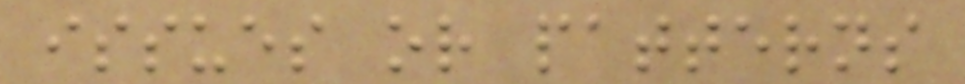issues or patterns
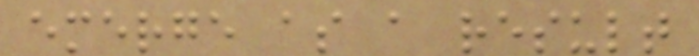emerge as a result
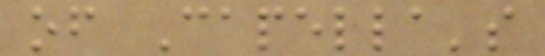of Capella's
